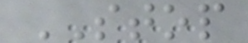STOP
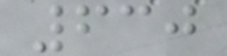630
